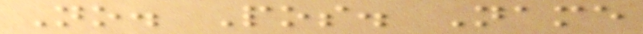No. Pos. Name
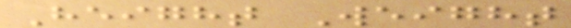Height Weight
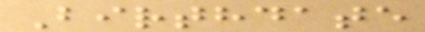Birthdate
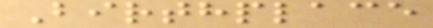Birthplace
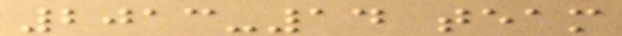2013-14 team
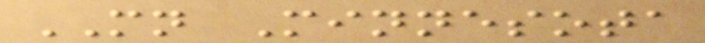MN Minnesota
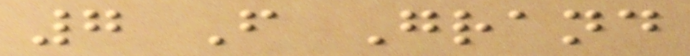7 F Grand
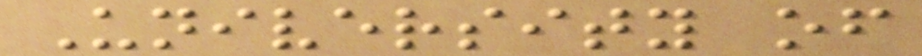University of
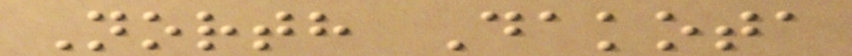North Dakota
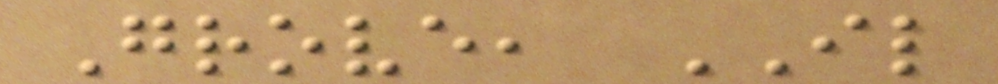Grove, IL
